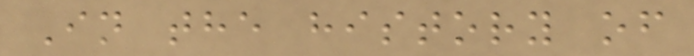In the history of
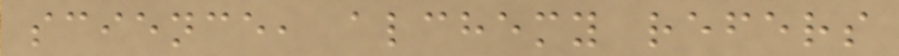science, alchemy refers
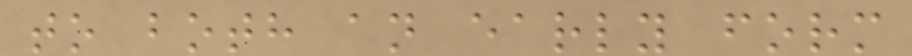to both an early form
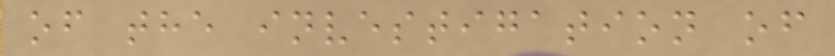of the investigation of
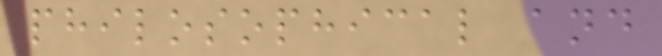philosophical and
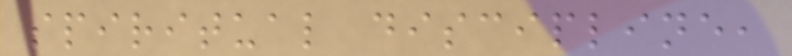spiritual discipline,
